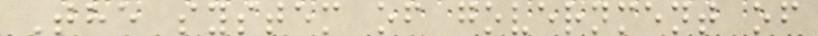The system of government of
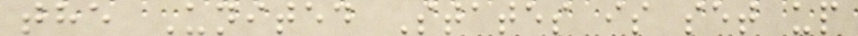the United States is set up
